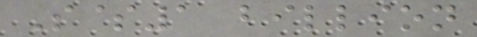S$1 billion
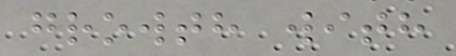growth with
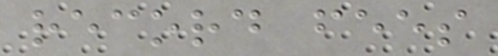record fees
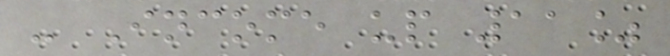- Income up 11%
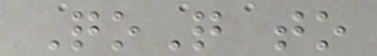QoQ to
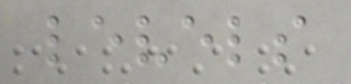levels
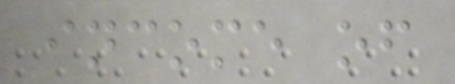income of
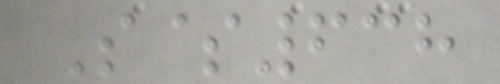S$638
